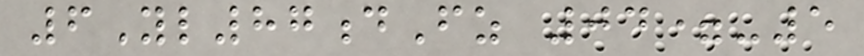6Yl87dFz 04=-5
